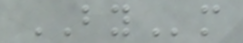BYm
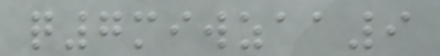q7miwzaa9
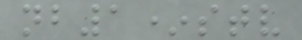nb1*stv
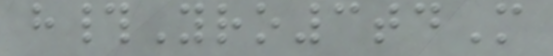h#Yro3tdM
